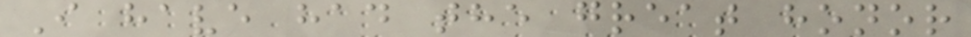I have had the great honor
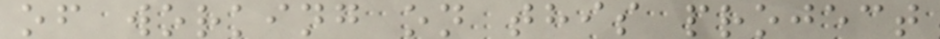of working on this project
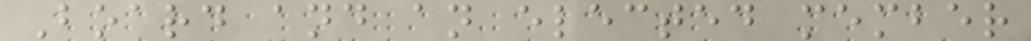Board and an elected member
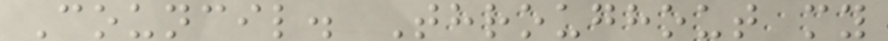Council. Throughout my
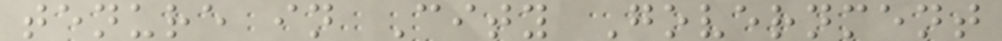tenure in City Government
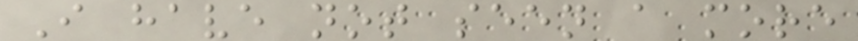I have not seen a more
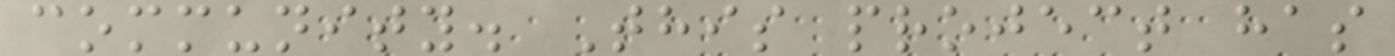community. This project has
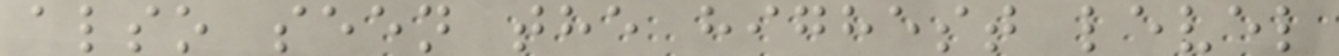also seen the highest level
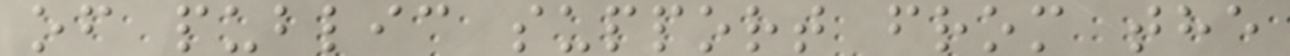of public support from the
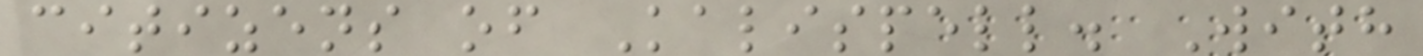citizens of Kalispell. With
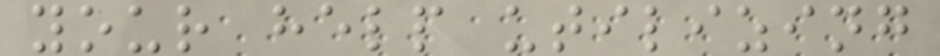your help utilizing
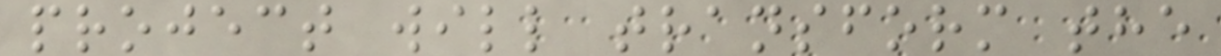project will transform the
